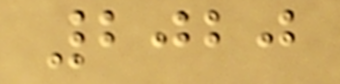2020
